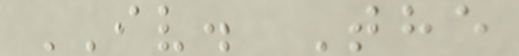IV. The
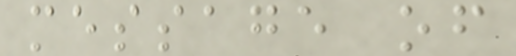message of
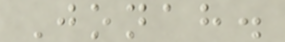Jonah.
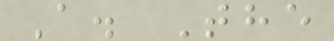A. The
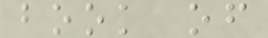book of
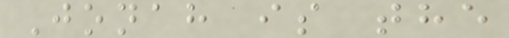Jonah is the
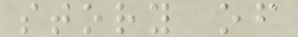story of
